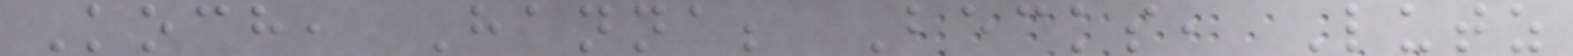Koch, Hanna; Becks, Lutz
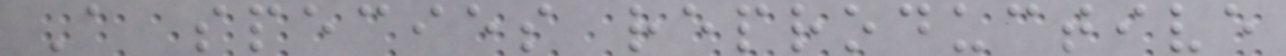A species reproductive
